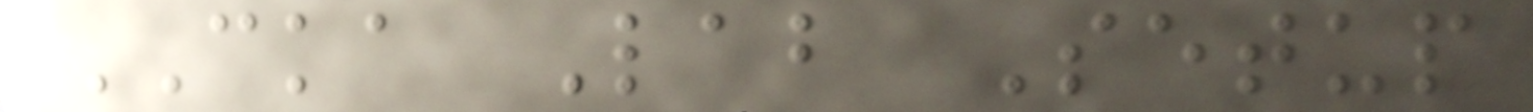CKA Lab Setup
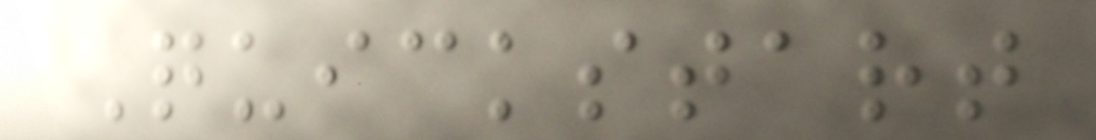Quickstart
